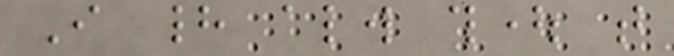I had always thought that
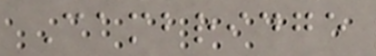Cambridge
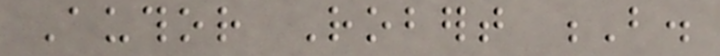Author Robert B.
